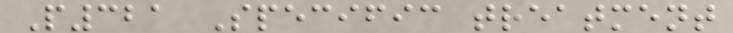P321 Specific treatment
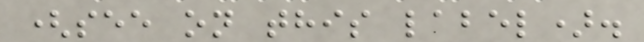(see on this label).
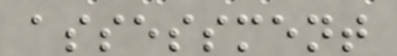assessment
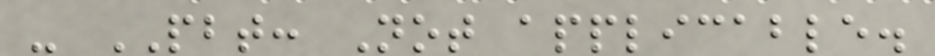- PBT: Not applicable.
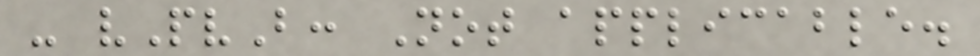- vPvB: Not applicable.
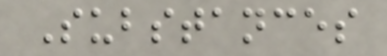Substances
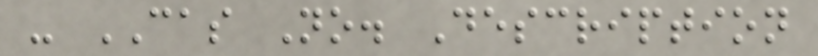- CAS No. Description
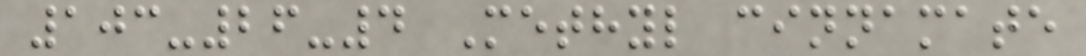103-26-4 Methyl cinnamate
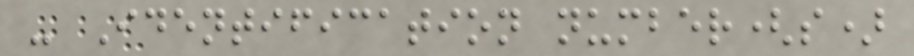- Identification number(s)
